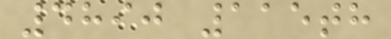4890 115th
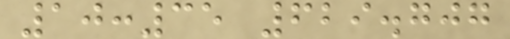10:35 629.707
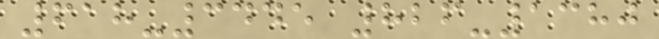618-3445 826-1380
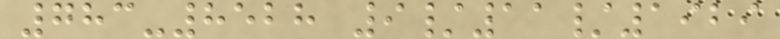783-8528 9/11/1929
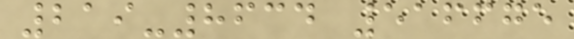219-8634 516675
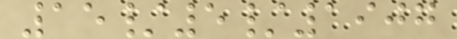15/5/1907
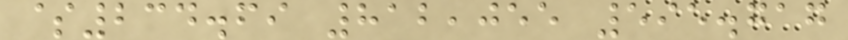$234.69 812,055 595.717
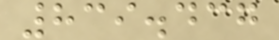839.437
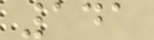141
